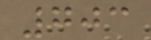703
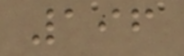196
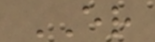ER
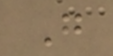G
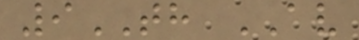9TH AV
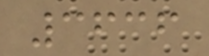3636
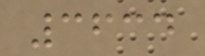3634
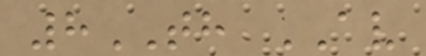8TH AV
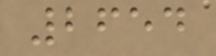2654
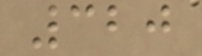320
